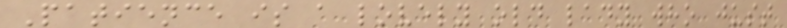Patience is a lovely old lady who just
